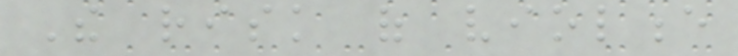The risk of violence
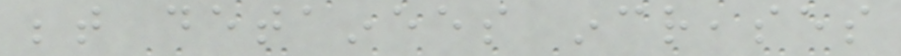between detainees increases
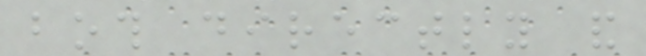both directly and
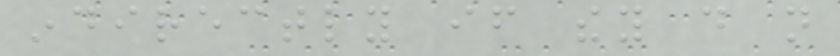indirectly if they do not
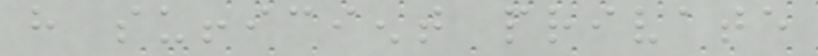have sufficient private
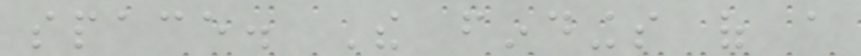space. The findings of a
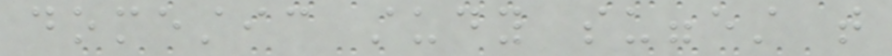domestic study suggest that
